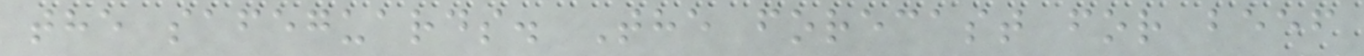the safeguards. The forecast for beef
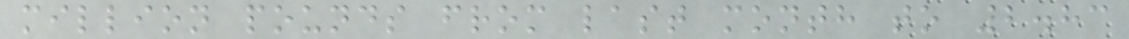million pounds from last month to 2.83
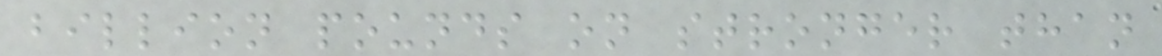billion pounds on stronger than
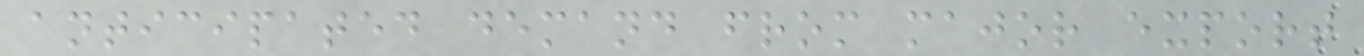anticipated demand from major export
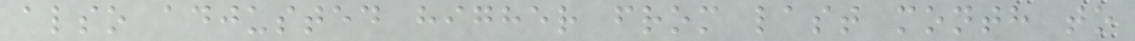also adjusted higher from last month to
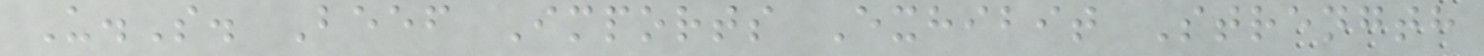U.S. Beef Imports Exhibit Strength
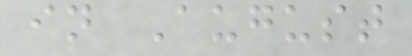in August
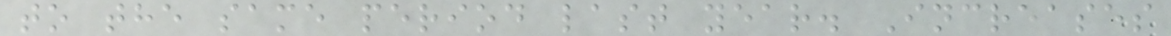to the same period last year. Increases
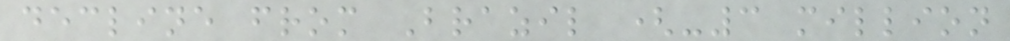decline from Brazil (-3 million
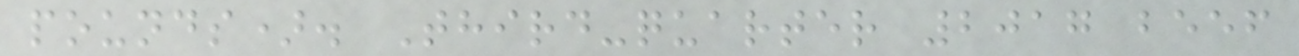pounds). Third-quarter 2017 beef
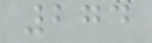274
